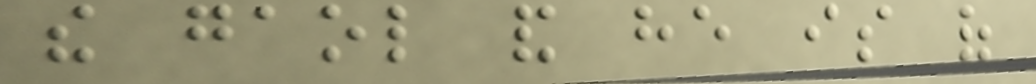the gaol and he is of
